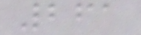261
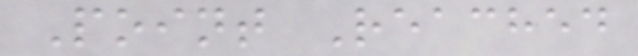Point Reached
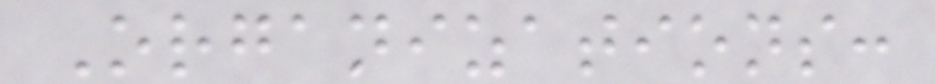Organizations:
